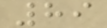89
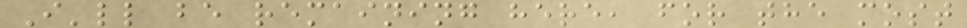I'll be remaining here, for the most
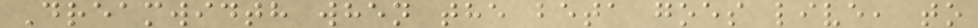Dreamwidth when the beta goes live, to
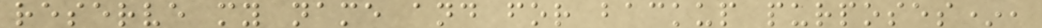reserve my name and for backup purposes*,
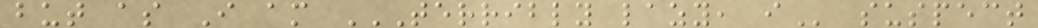but as I am TERRIBLY LAZY, I suspect
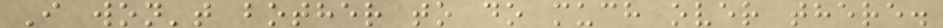I won't bother to do much over there.
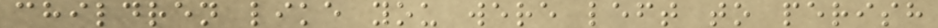children like you were left to perish
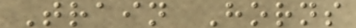Train Horns
